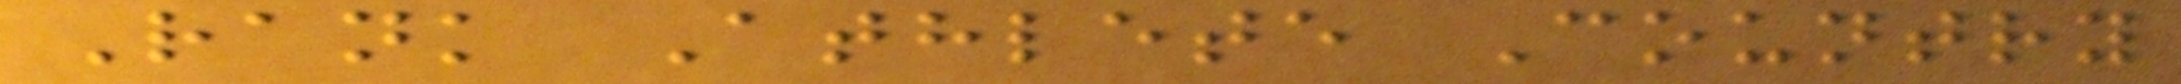Rank Athlete Country
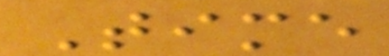Time
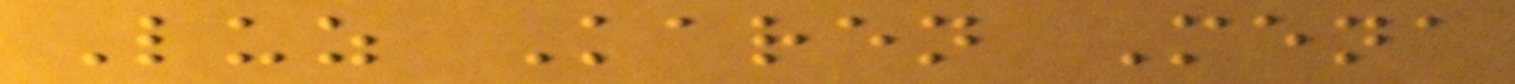Luz Karen Mena
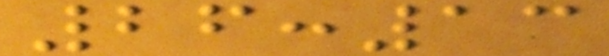26:13
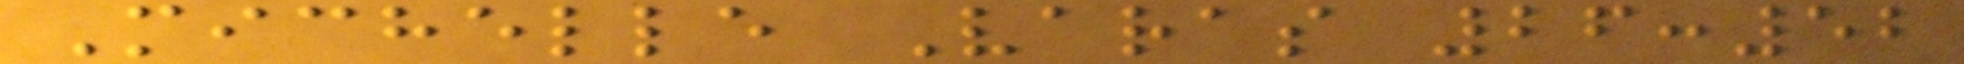Michelle Varas 26:52
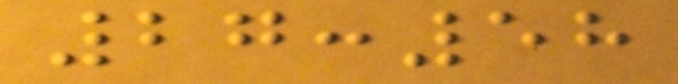27:58
